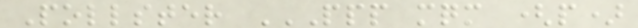Pollster PPP MQM (P)
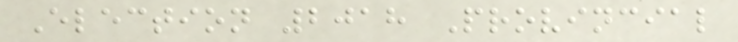Election 2018 Provincial
